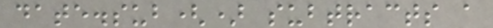date.sub() subtracts a
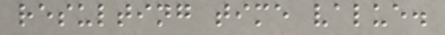resulting time value.
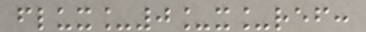flux_0_x_ref:
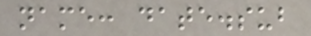name: date.sub
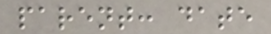parent: date
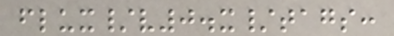flux/v0.x/tags:
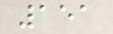151
